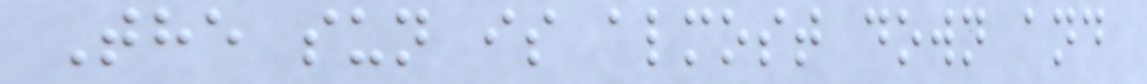The sun is almost down and
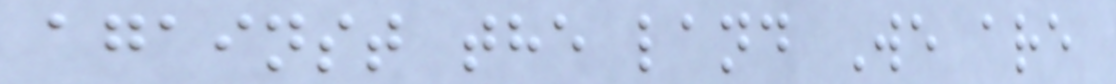against the land We are
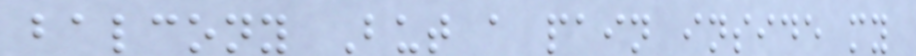balcony But a pain inside my
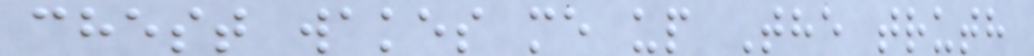chest wakes me up The truth
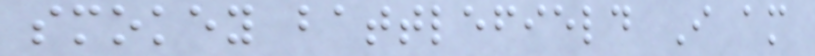smokey battlefield I am
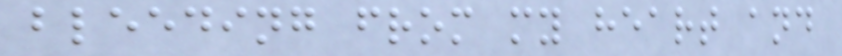bleeding from my heart and
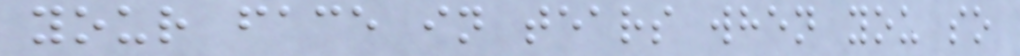your face in tears when you so
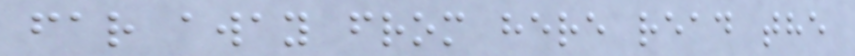far away from here read the
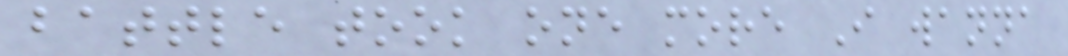battle took one more I wanna
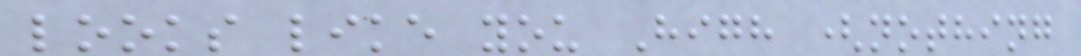looks like you High (nothing
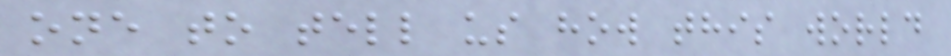one to tell us how this world
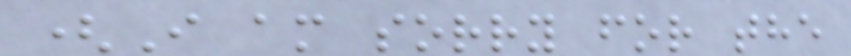(I am sorry for the
